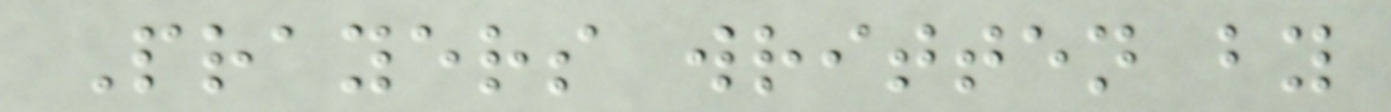Prayers written by
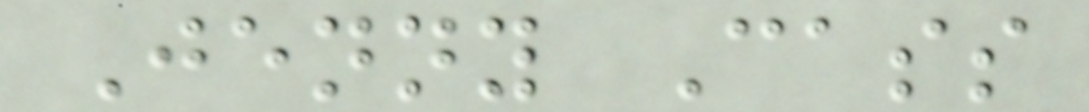Jenny Cass
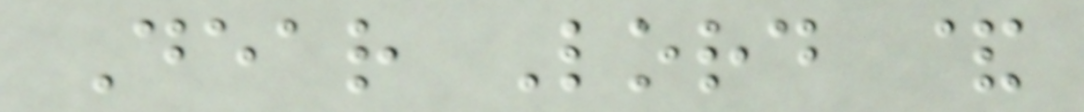Dear Lord &
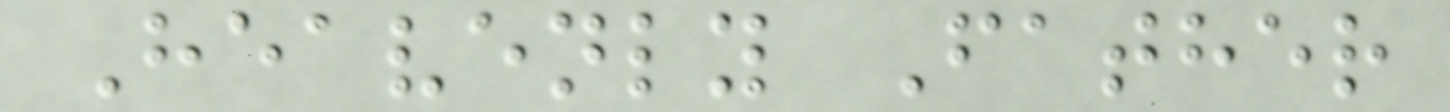Heavenly Father
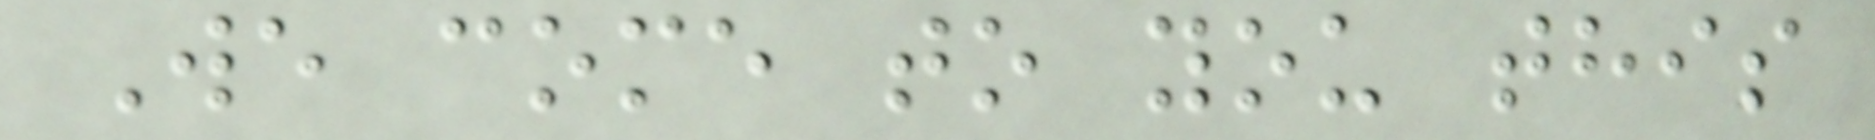We come to you this
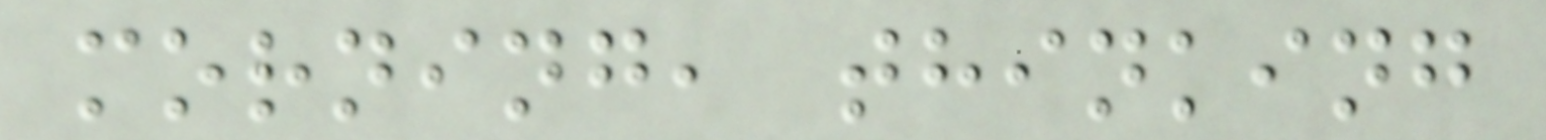morning, thinking
